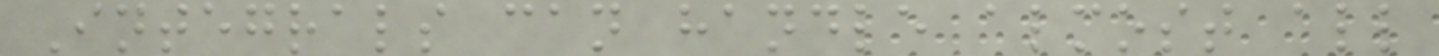Integrals can handle almost all
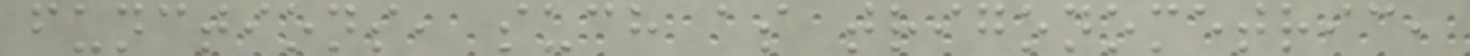functions, such as trigonometric,
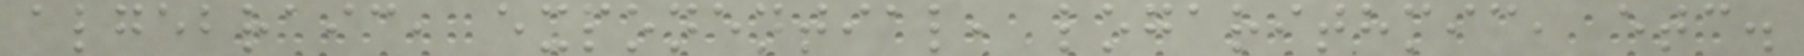algebraic, exponential, logarithmic, etc.
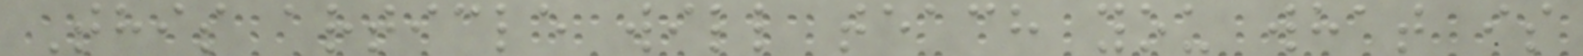This article will teach you what is
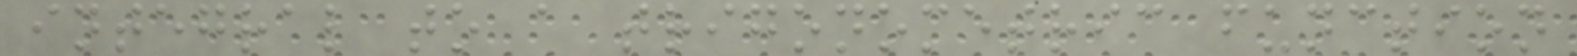integral to a trigonometric function
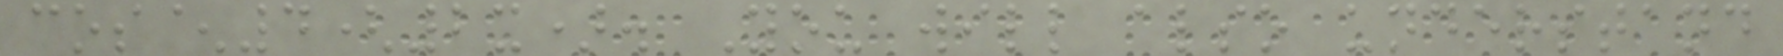cos^4(2x). You will also understand
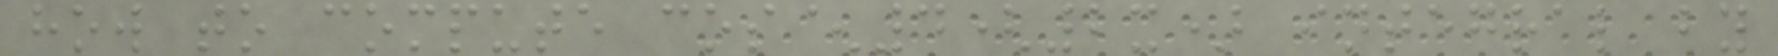how to compute cos^4(2x) integral by
